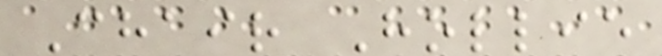Chair Hollie
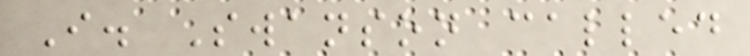I. Swanson called
